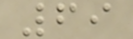69
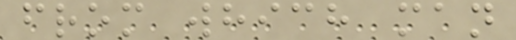from which man
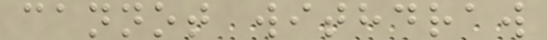cannot withdraw
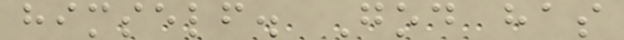himself. God has
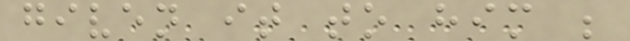given it to him ;
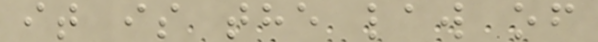it is the law of
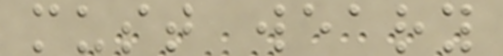must weary
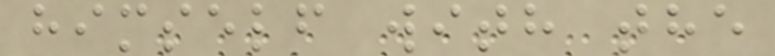himself with the
